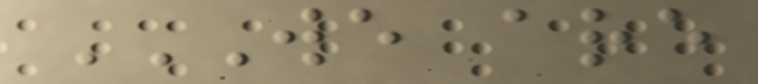WE ARE
